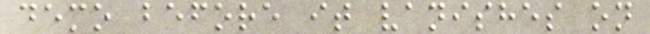demo before it vanishes on
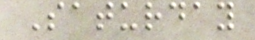Saturday
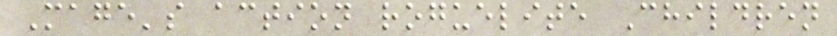Mage's action roguelite Children
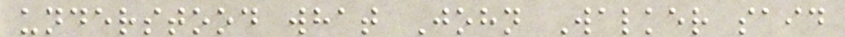understood what John Walker said
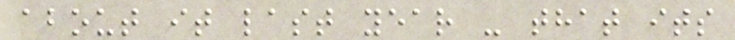about it last year - that its
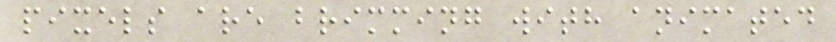pixels are brimming with animated
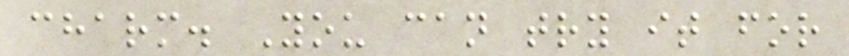charm. You can try it for
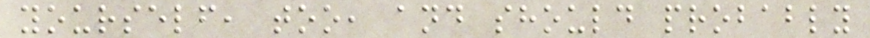yourself, too, and should probably
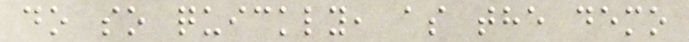do so quickly, as the demo
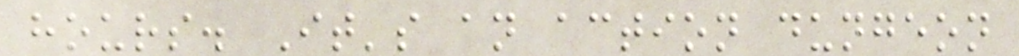hours. It's an action dungeon
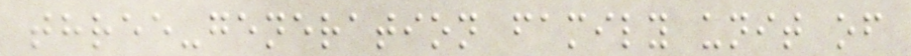three-generation family unit of
